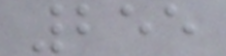255
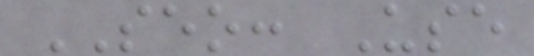SEO: Use
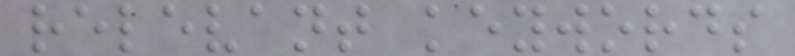relevant keywords
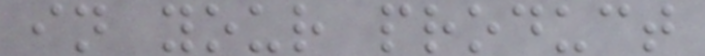in your product
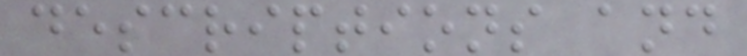descriptions and
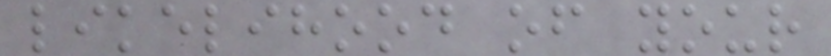likelihood of your
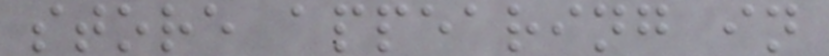store appearing in
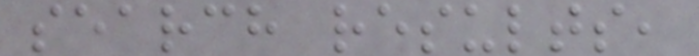search results,
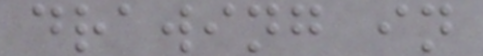drawing in
